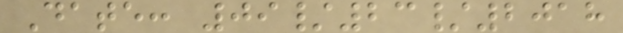Date: 09/23/2018
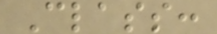Class:
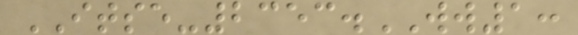ITSE-2353.WW1:
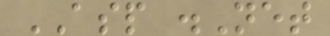ASP .Net
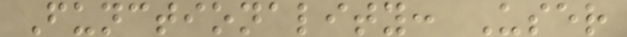Functionality: User
